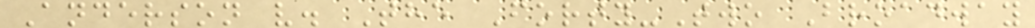Anderson v. The Forty-Two Broadway
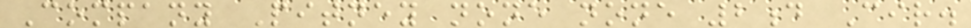Company Pitney none none 2d Cir.
